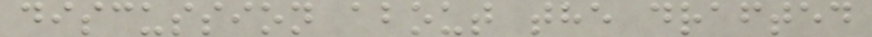discussion about the drafted
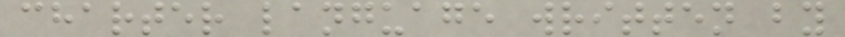charter language written by
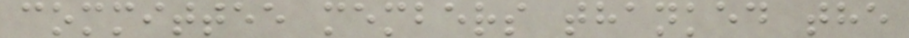committee members thanked the
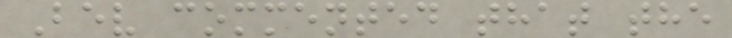Bev commented that the
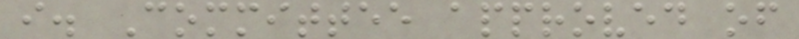i. Committee approved of
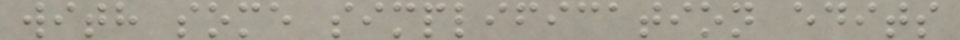with some simplification edits
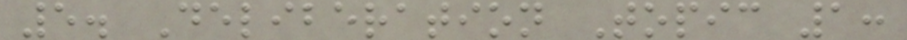5. Deliberation Topic 1:
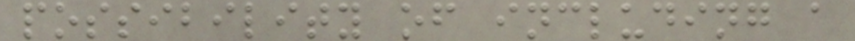possibility of including a
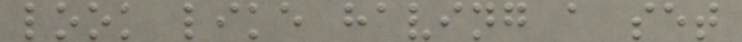look like having a set
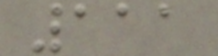111
